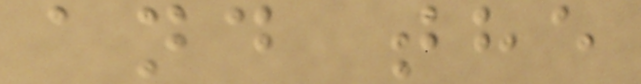and the
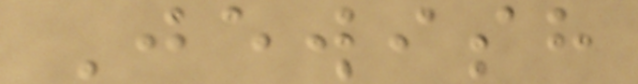Jewish
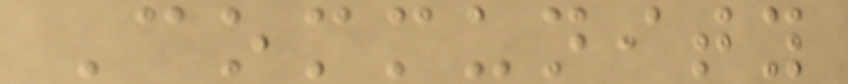Community
